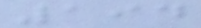194
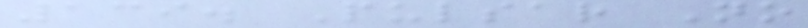139. Pulsar No
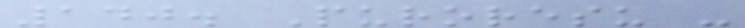140. Puroresu -
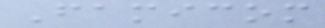Famicom
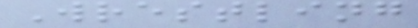Wrestling
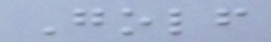Golf
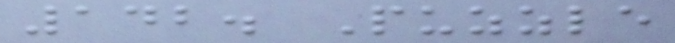142. Puzzle
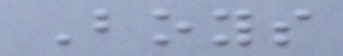Boys
